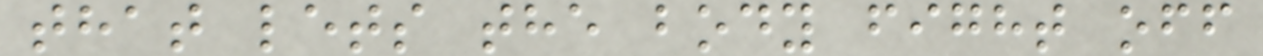that lets the body fight off
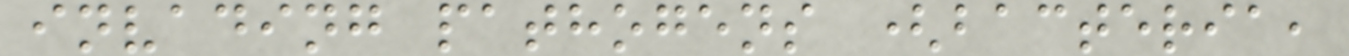invading pathogens (bacteria,
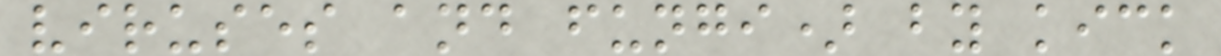viruses and fungi) by kick
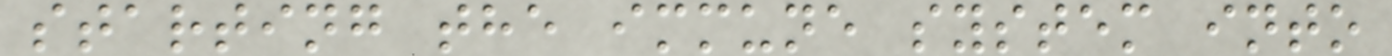starting the immune system into
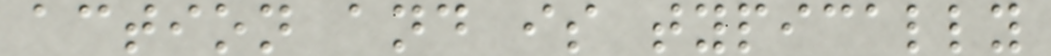action and is typically
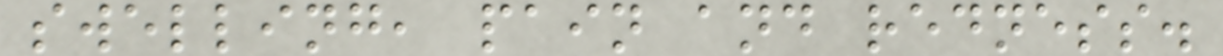swelling, pain and redness.
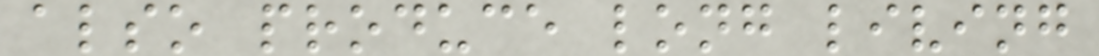also produce long living
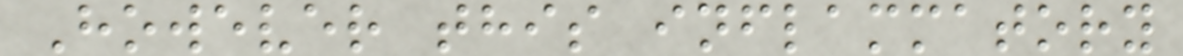However this inflammatory
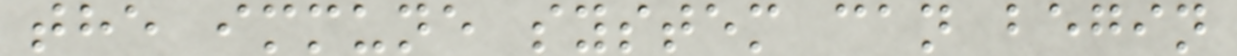the immune system can begin
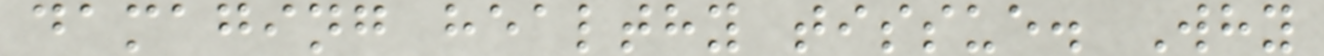damaging healthy tissue. Why
